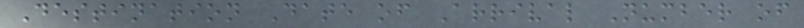Destination Date of Arrival Number of
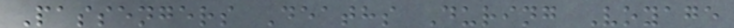Passengers Deaths During Voyage
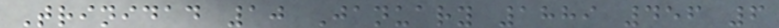Trinidad 10 January 1889 456 6
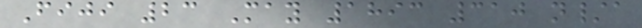Fiji 23 May 1893 310 n/a
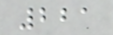221
